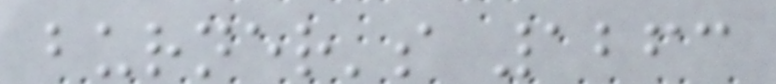burner's 1263
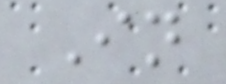In
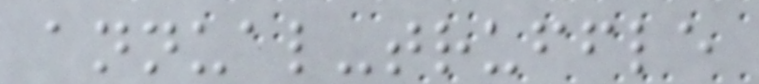annual-truffle
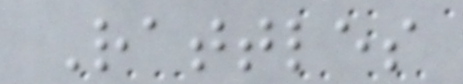Rattles
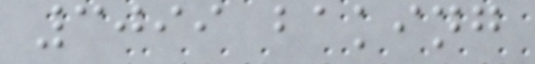3099 baking
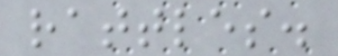rattles.
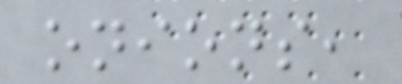onions,
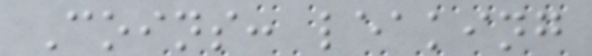Coins: leaking
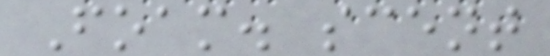Foam. scent
